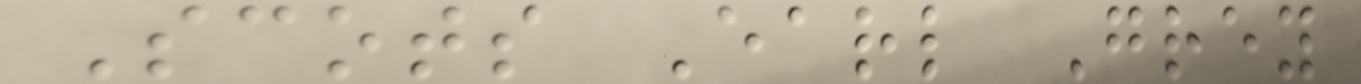Scots Earl Grey
